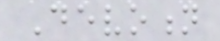Devotion
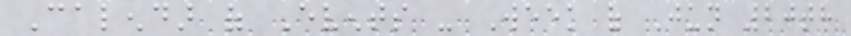Calendar of Events - Week of Jun 20th
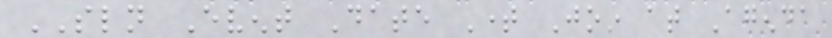SLN Event Date Time Join at Agenda
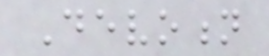Devotion
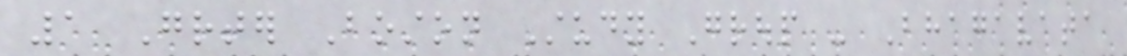1 Greater Boston Study Group - Bhagavata
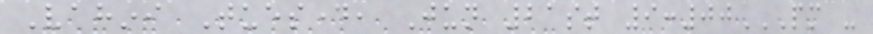Vahini Tuesday, Jun 21st 9:00PM -
